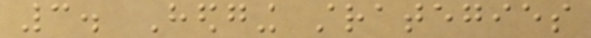3. Hedging strategies
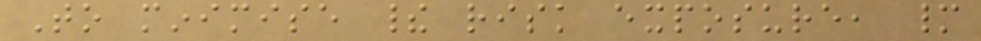To minimise their risk exposure, many
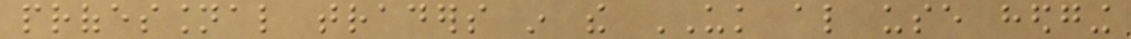professional traders in the UK also use hedging
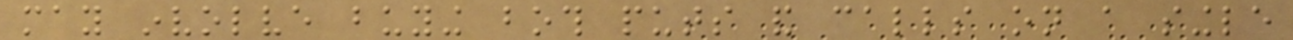may involve buying both puts and calls on a single
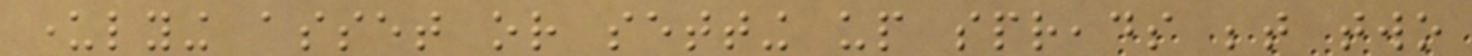underlying asset or setting up spreads between two
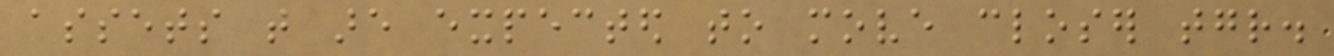assets that are expected to move closer together.
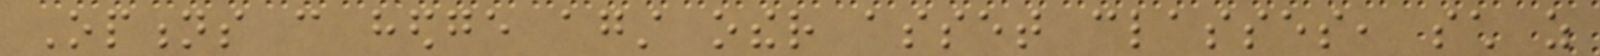Options can hedge against other asset classes, such as
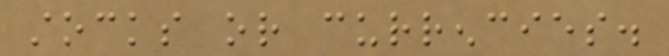stocks or currencies.
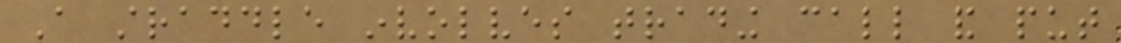A straddle involves trading call and put
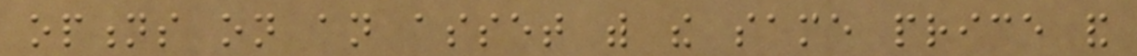options on an asset with the same price and
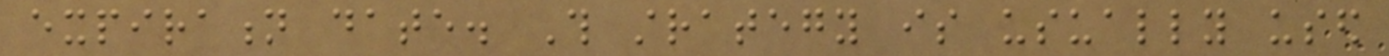expiration date. This strategy is usually used
